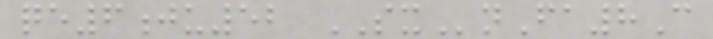qe6ju52 SXnFa8C
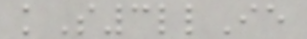kS3llIe
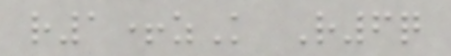r1+zK R6q
